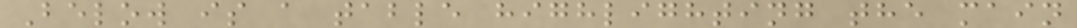Below is a table highlighting the main
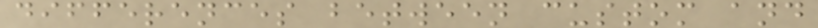differences between custom and
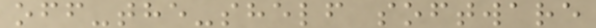off-the-shelf software
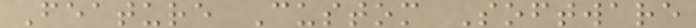Feature Custom Software
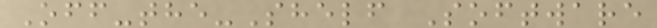Off-the-Shelf Software
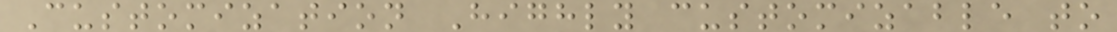Customization Highly customizable to
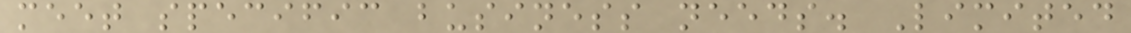meet specific business needs. Limited
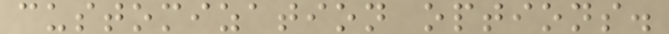customization options.
